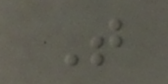That
